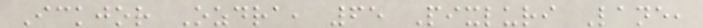Ickjor Ozdra, 65 Pixluri Lane,
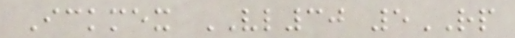Ickmex VL30 5RP
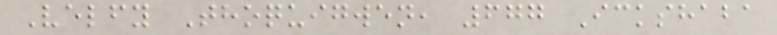Velfy Thoquigwen, 677 Ickshaba
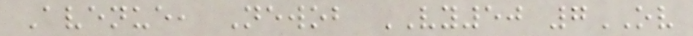Avenue, Newob VY50 7OV
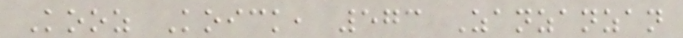Kooz Koick, 573 Zanzanzan
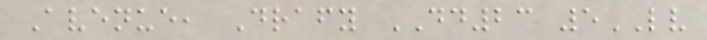Avenue, Drafy DD23 5LV
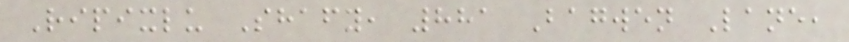Ripixlu Shafy, 881 Bagwen Lane,
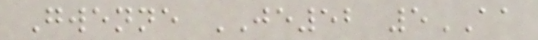Gwenne JE52 5AA
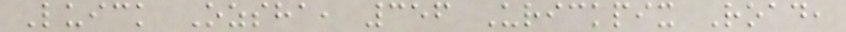Luick Ozsha, 356 Urickpix Road,
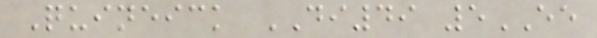Quineick DI49 5EE
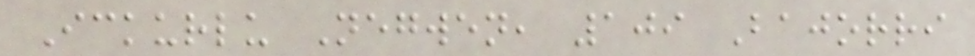Ickurlu Negwen, 109 Bajorri
